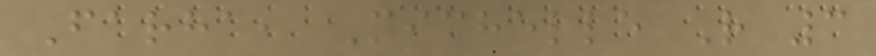Farha, Michelle R 3
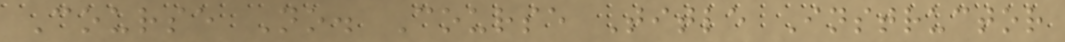Course No. Course Title Instructor
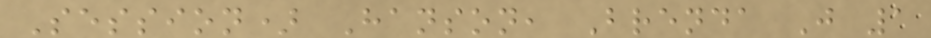Session) Hanson, Brenda J 1
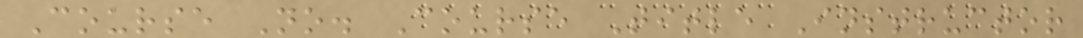Course No. Course Title Instructor
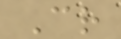Cr
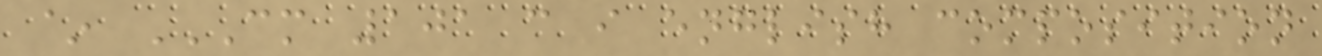~ CM 101 C I ENGLISH COMPOSITION
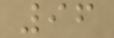96
